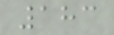183
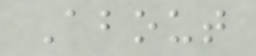About
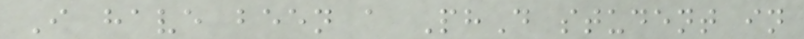I have been a PhD student in
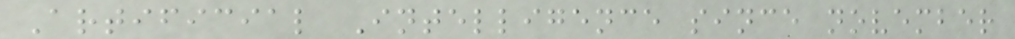Artificial Intelligence since november
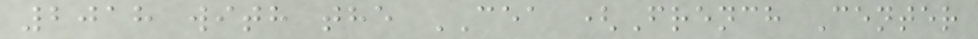2018 with the CEA (French Center
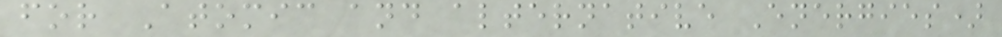for Atomic and alternative Energies)
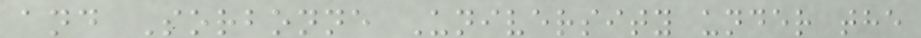and Sorbonne University under the
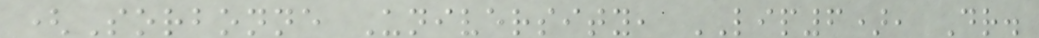(Sorbonne University, LIP6), Dr.
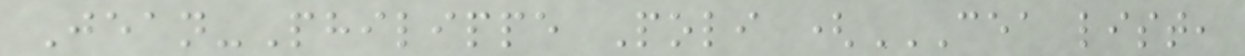Jean-Philippe Poli (CEA LIST,
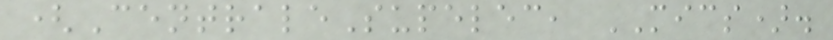(CentraleSupelec, MICS).
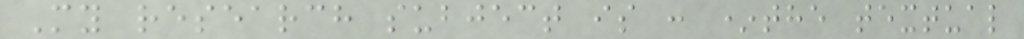My research subject is : *the textual
